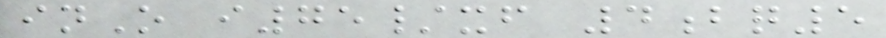inO i75/xf 4bq5
